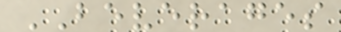BEVERAGES
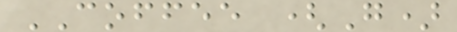COFFEE (G)
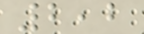2,2
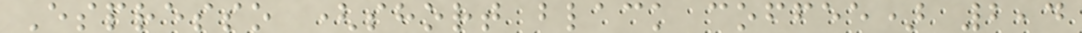Espresso (short black coffee) 2,4
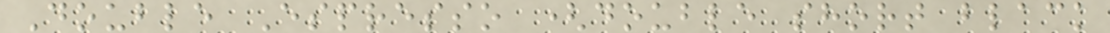Double Espresso (double short black
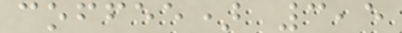coffee) 3,5
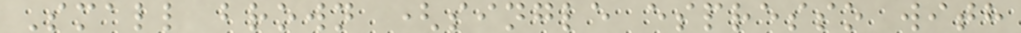Small brown (single espresso with
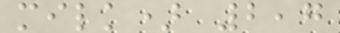milk) 2,7
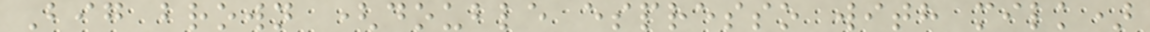Big brown (double espresso with milk)
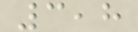3,8
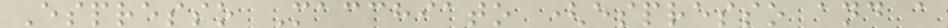Espresso Macchiato (espresso and a
